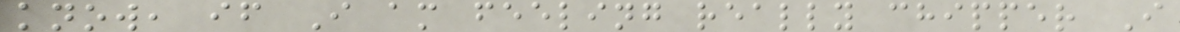know, if I am feeling really chipper I
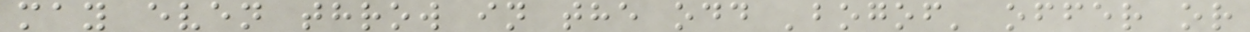may even throw in the odd 'bogof' offer or
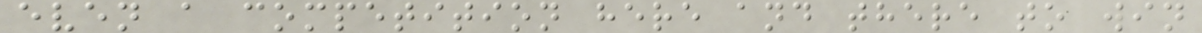even a competition here and there to win
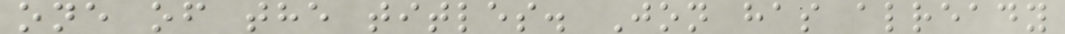one of the titles. Jon has already
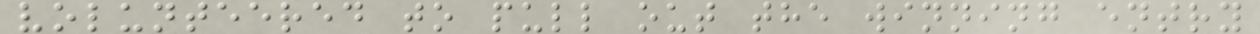volunteered to pull out the winning entry
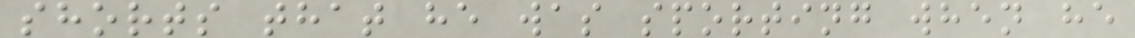shorts that he was sporting when he
